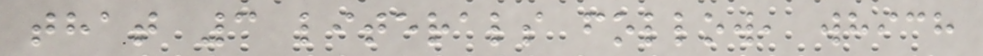that 3 literals follow, which
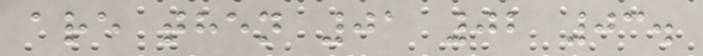are then 01 02 03.
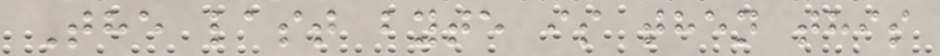The last byte is then this
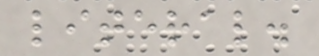literal.
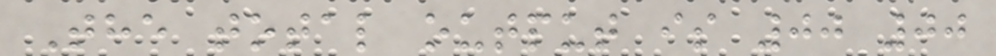The total output is 00 00
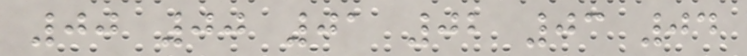00 00 01 02 03 04
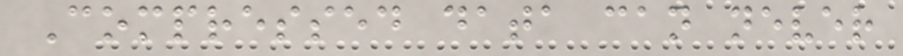Compressed data can never
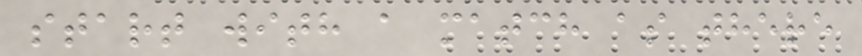start with a match as there
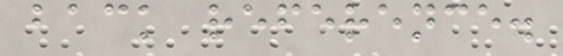back reference.
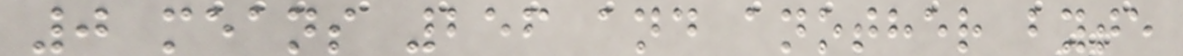0 means 256 and another byte
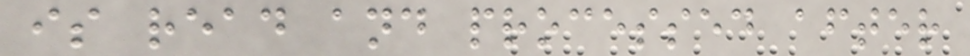is read and processed after
